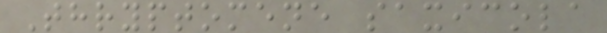Thryptomene saxicola
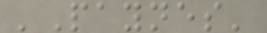'Paynes'
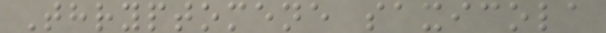Thryptomene saxicola
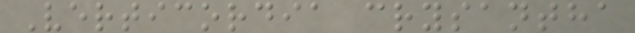Verticordia crysantha
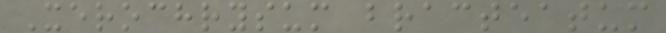Xerochrysum bracteatum
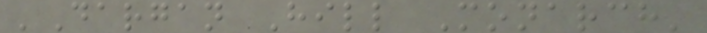'Dargan Hill Monarch'
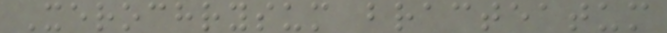Xerochrysum bracteatum
